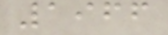1966
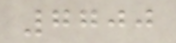7700
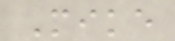Mike
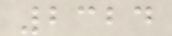2324
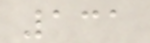131
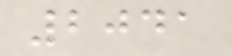2041
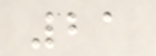21
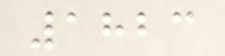1823
